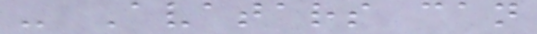- Avatars can
